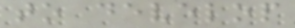to develop
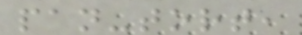pan-tort,
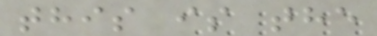this is the
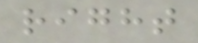right
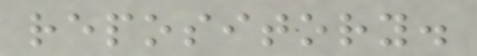repository.
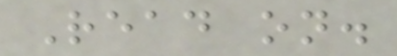Read on.
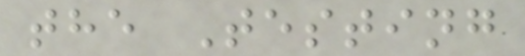the Testing
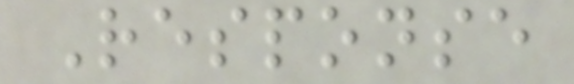Response
